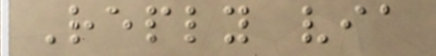Reply via
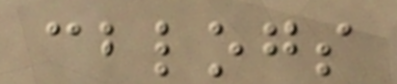cblogs
